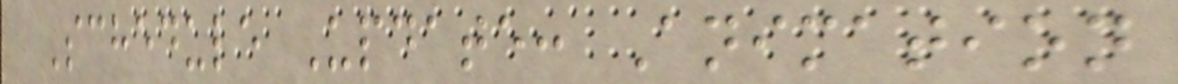Schedule Update: Animation
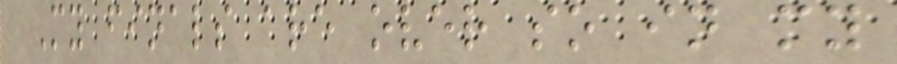My finals are over so in my
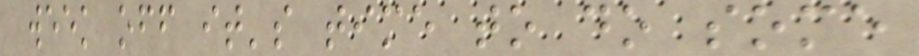week off it's time to do some
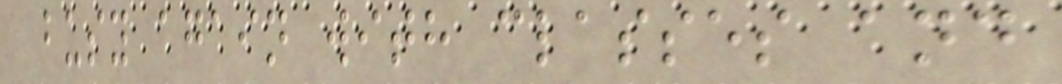busy again with classes and
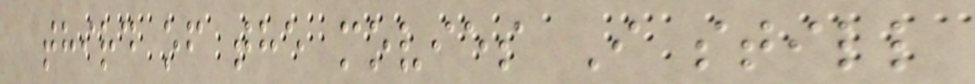third of the movies I still
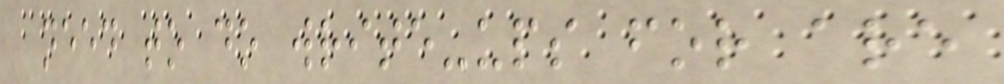need to do write-ups for are
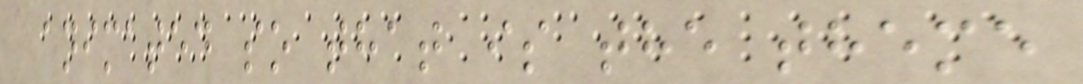animated so that is the theme
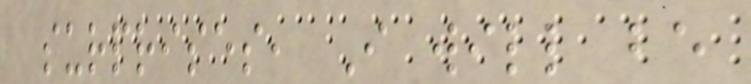surprises, I will be
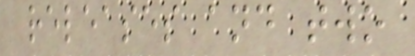releases and two
